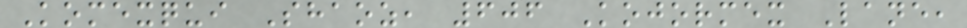Komexqui Shaoz, 606 Kojormex Lane,
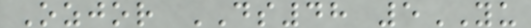Ozjor DS48 5YU
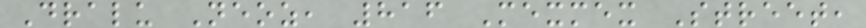Dralu Neoz, 816 Mexmex Street,
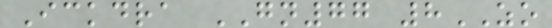Ickdra GN77 8ZO
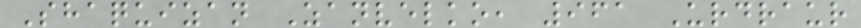Shaquizan Zanvelko, 961 Urdraur
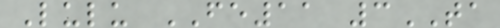Lulu FE11 3TA
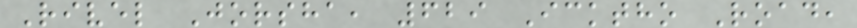Rivel Jorsha, 629 Icktho Road,
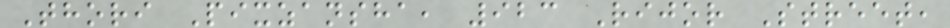Thori Pixzansha, 923 Rijor Street,
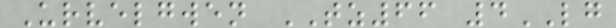Urvelgwen TZ66 4LG
